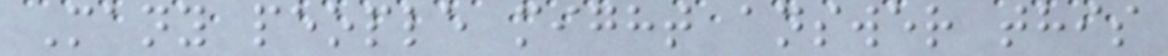Many people might answer this
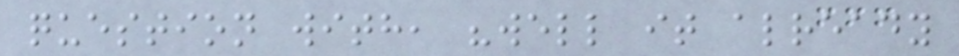question with, "well it already
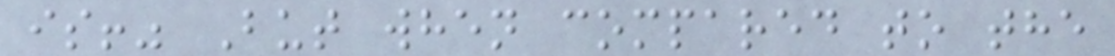is!" But when compared to the
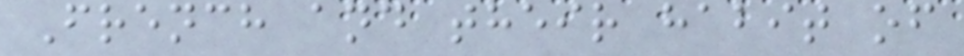French and their habit of
